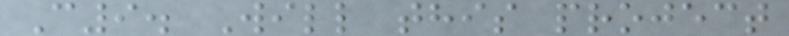C9. Will this project
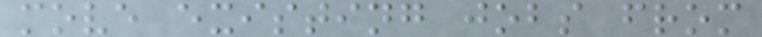move existing jobs from
